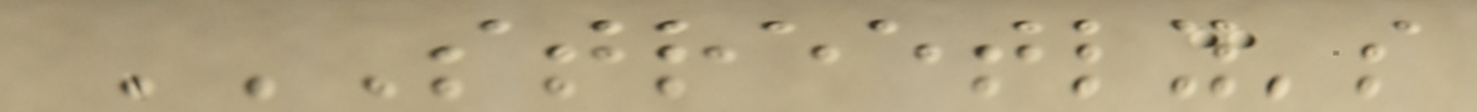STREETLY'S
